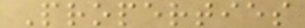Properties
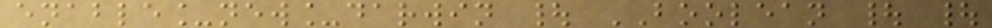enable_new_darwin | BOOLEAN | |
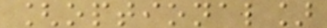[optional]
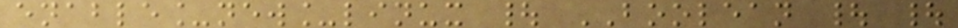enable_new_linux | BOOLEAN | |
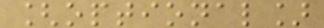[optional]
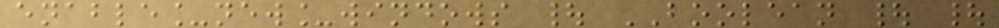enable_new_windows | BOOLEAN | |
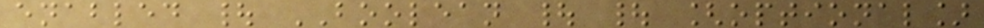enabled | BOOLEAN | | [optional]
